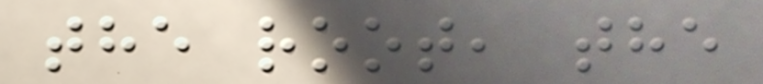the root, the
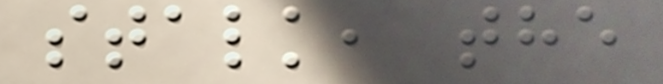stalk, the
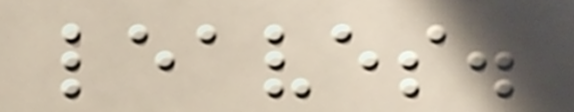leaves.
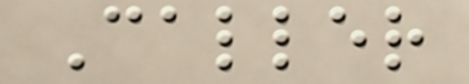Caller
